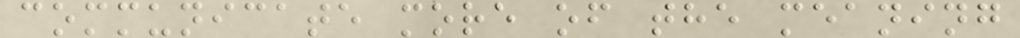communicate more of the meaning
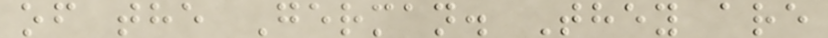of the German. They are
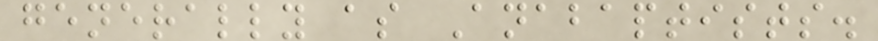generally as Anabaptists.
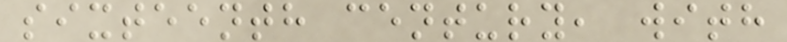sixteenth century, with
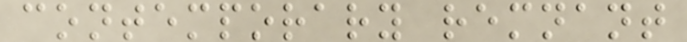contemporary remnant
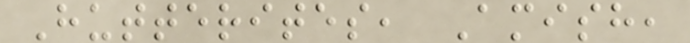Hutterites, Amish,
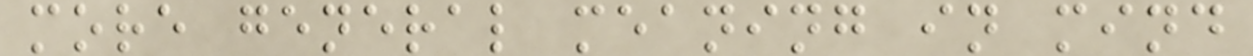more general meaning in mind
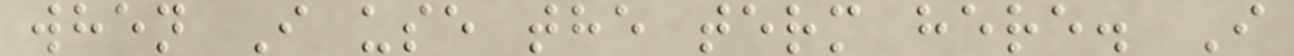when I use the term here. I
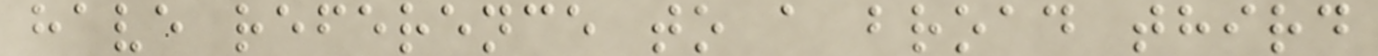have reference to a broad third
